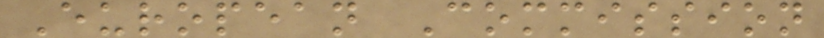European Commission
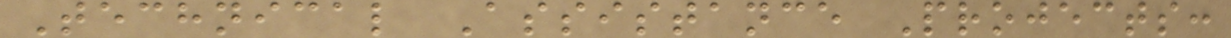Technical Assistance Projects:
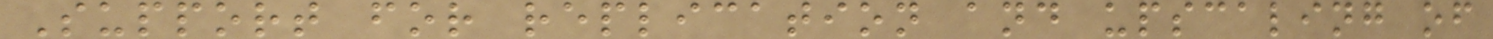Support for replication and upscaling of
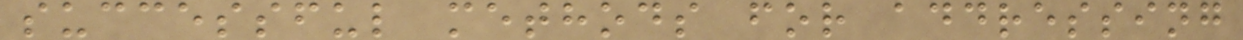successful methods for addressing
